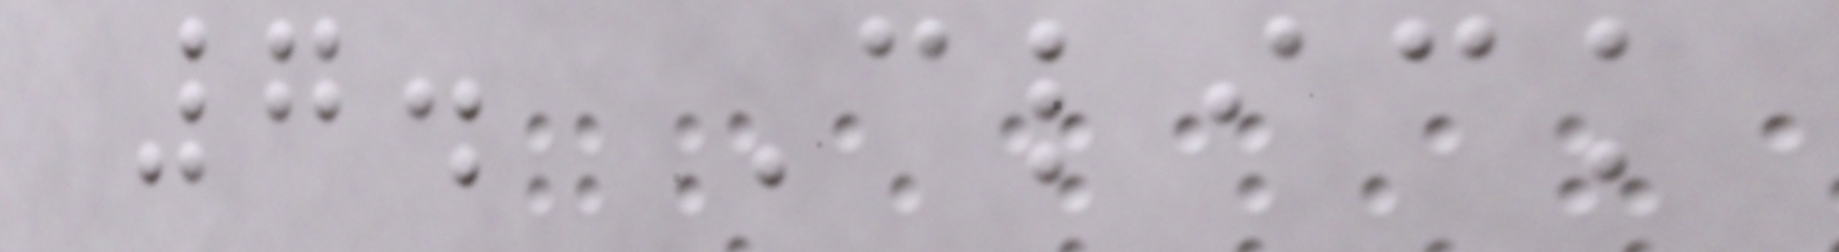7. Click
